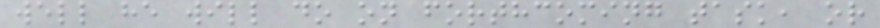well he will do on forthcoming task, or
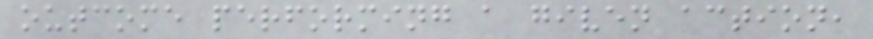outcome performing a given action,
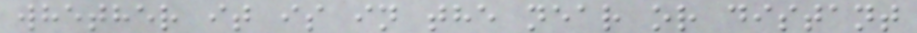whether it is in the near or distant
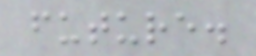future.
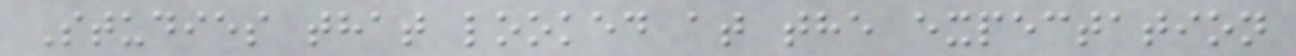Studies that looked at the expectation
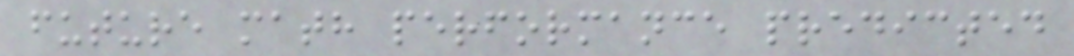future math performance predicted
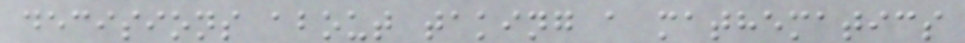decisions about taking a mathematics
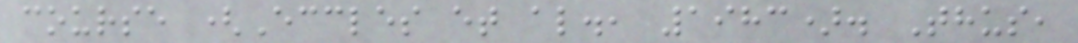course (Eccles et al., 1983). Thus,
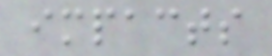impacts
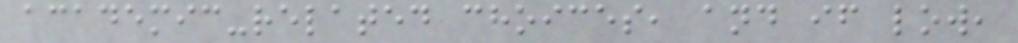academic-related choices, and if low,
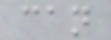can
